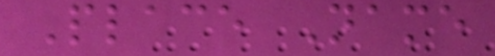Place Name
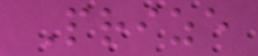Prize
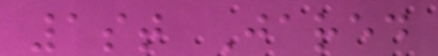1st Jared
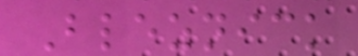Bleznick
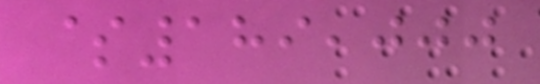$189,000
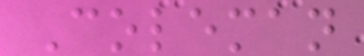Coleman
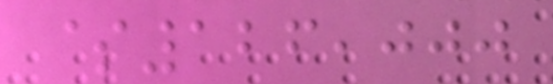$126,000
